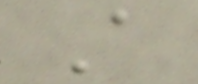A
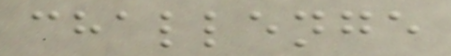challenge
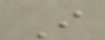I
